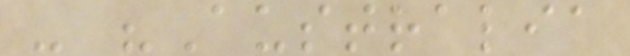- "Australia
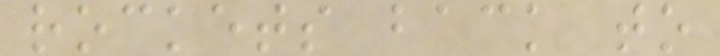rockets back to
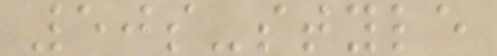50s-style
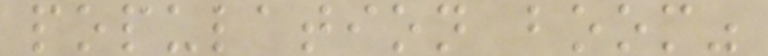population boom"
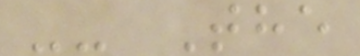-- The
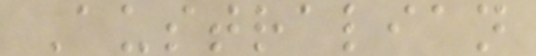Australian
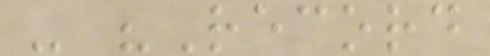- "Record
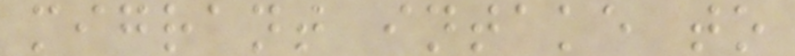migrant intake to
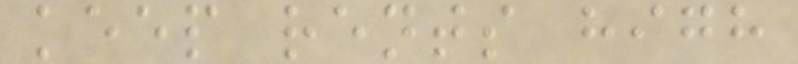keep rents high
